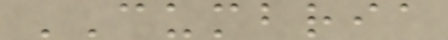CUMBRIA
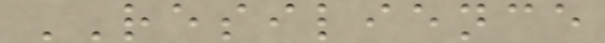RESILIENCE
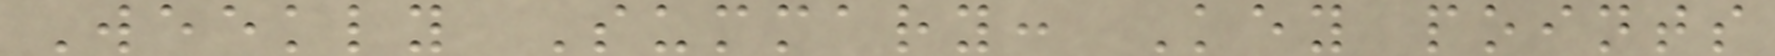Weekly Summary: Key points
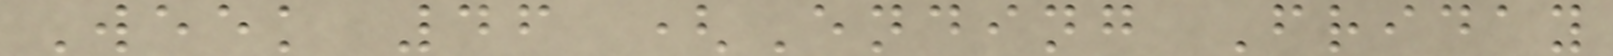Week 46 (Ending Friday
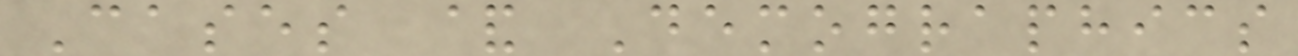Cases & Demographics
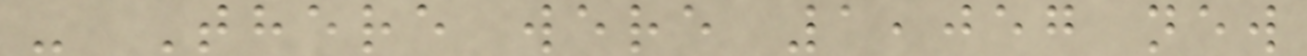- There were 1,057 new
